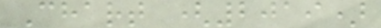Chart (2019)
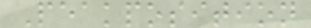Peakposition
